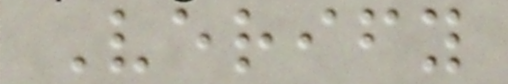Verify
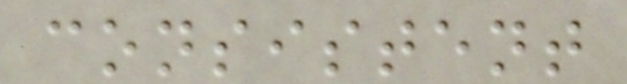consistent
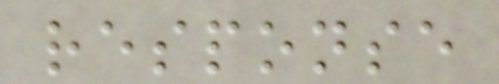response
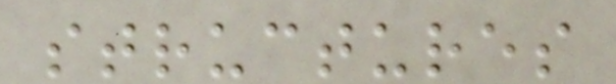structures
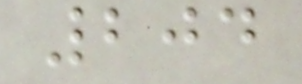204
